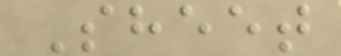Sheet
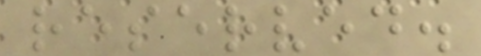reserved.
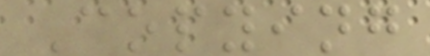Copying
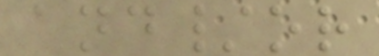and/or
